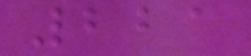221
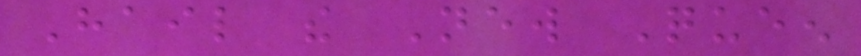Hail the New Queen
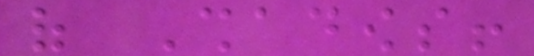of Shadows!
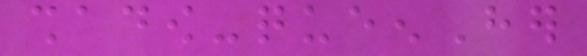shadow-queenHer
